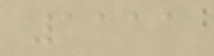1111
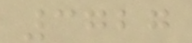3727
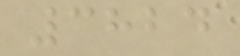3824
